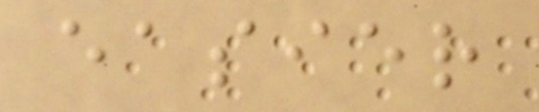easier
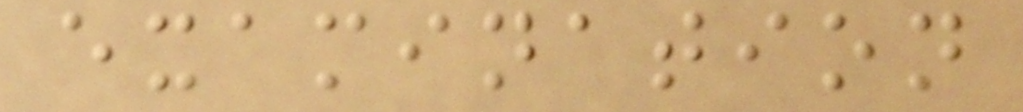examination
